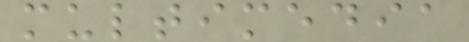multimedia
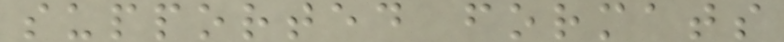supported formats
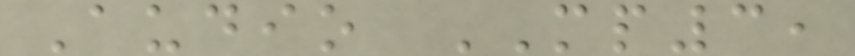Audio MP3,
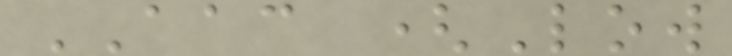AAC (Low
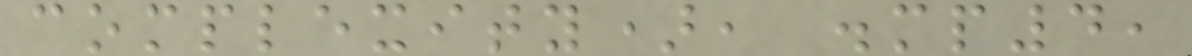complexity), .mp4,
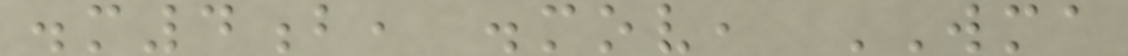.m4b, .mov, WMA
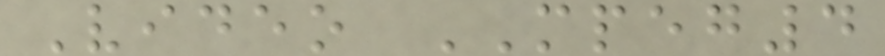Video MPEG4
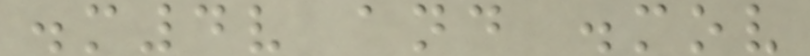.m4v and .mov
